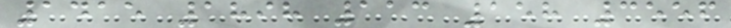1415 1898 113 158 3556
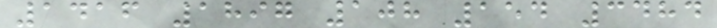1416 1897 108 154 3484
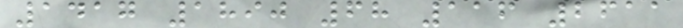1417 1890 68 116 2611
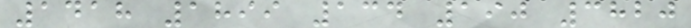1418 1899 134 190 3820
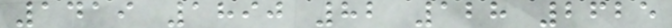1419 1890 82 128 2625
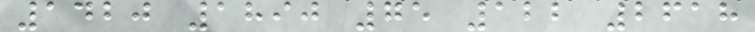1420 1890 75 122 2618
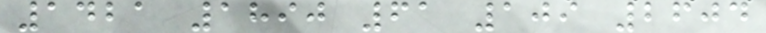1421 1890 61 109 2604
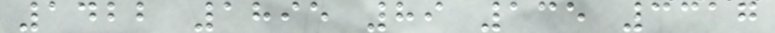1422 1895 89 135 3317
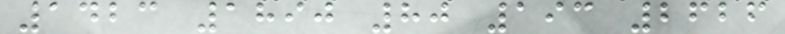1423 1890 80 193 2626
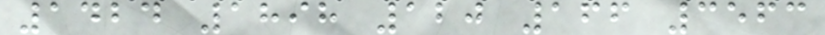1424 1898 120 166 3563
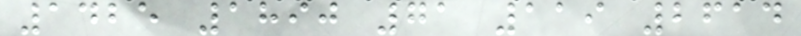1425 1890 71 119 2614
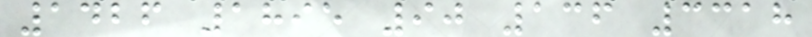1426 1895 90 136 3318
